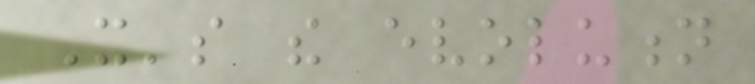It's the evolution
